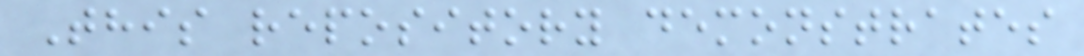This repository demonstrates
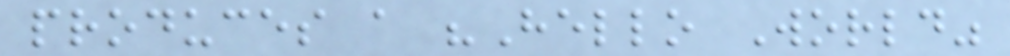produces a "Hello World"
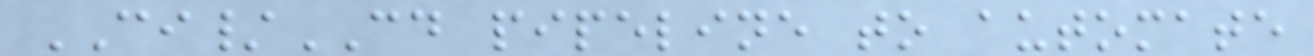CI/CD pipeline to automate
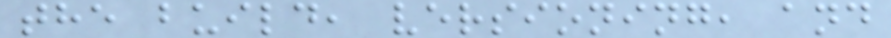the build, versioning, and
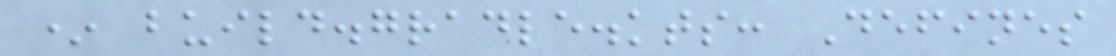* build.gradle.kts: Defines
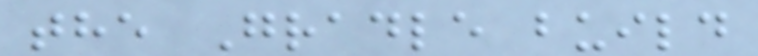the Gradle build
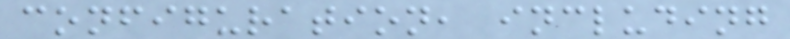configuration, including
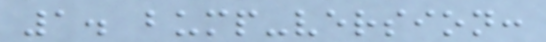1. bump-version:
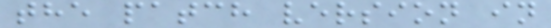the patch version in
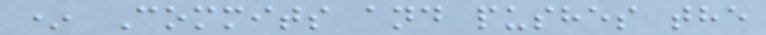* Commits and pushes the
